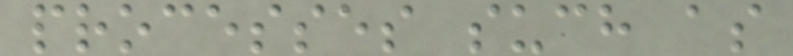processes such as
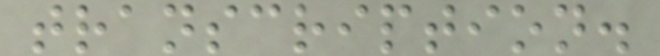transcription.
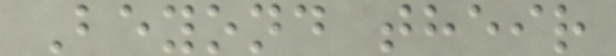Beyond their
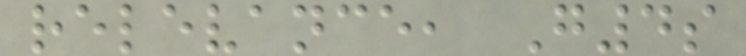relevance, G4s
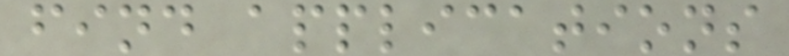find applications
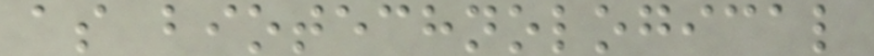as biotechnological
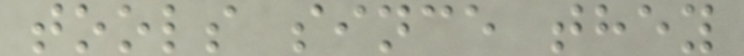tools since they
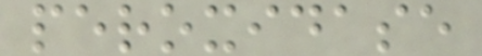peroxidase
